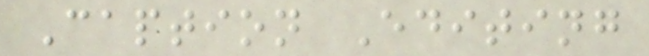Caption Editing
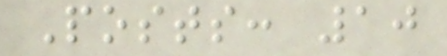Posts: 10
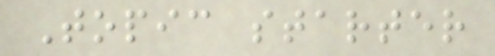Topic starter
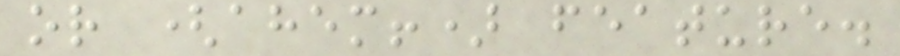or (ahem!) feature.
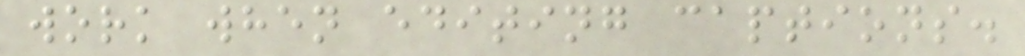work when editing captions.
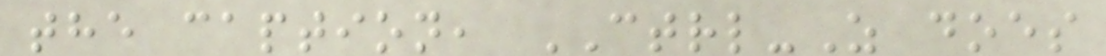the caption, CTRL-Z does
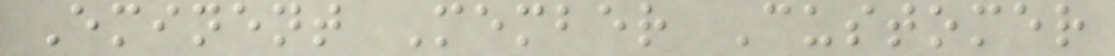Eminent Member Customer
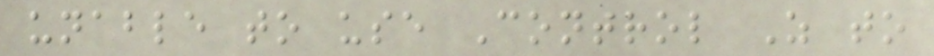unable to use Control Z to
